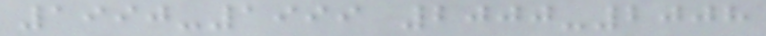1990-1999 2000-2008
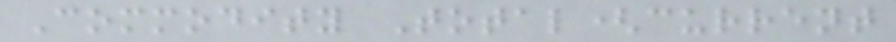Commodity Total(current
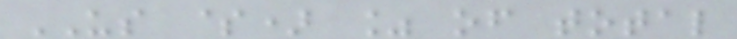US $) % of total
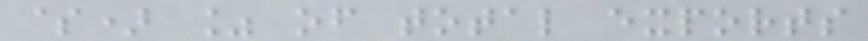$) % of total exports
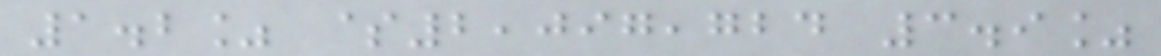1.2% $2,097,724 3.9%
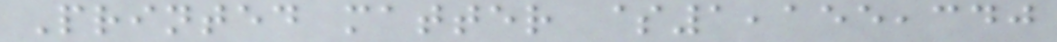Printed matter $1,155,340
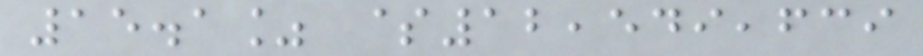15.1% $12,549,639
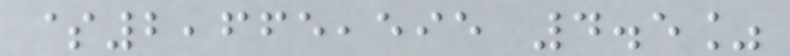$2,665,595 4.5%
